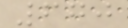670
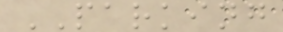PARKING
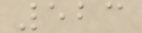523
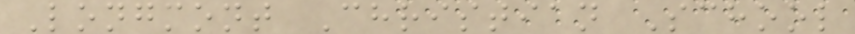Longmont Christian School
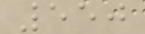550
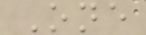One
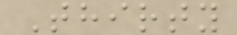Thirty
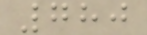780
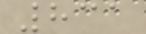831
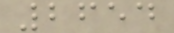2654
